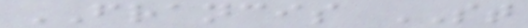FRANCIS ST
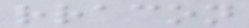rracon
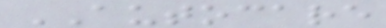AUTOCARE
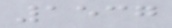1537
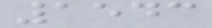1543
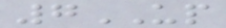7UP
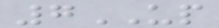7UP
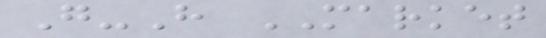G-H MARKET
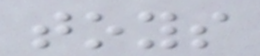toys
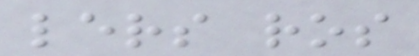lers ros
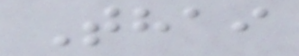Thai
